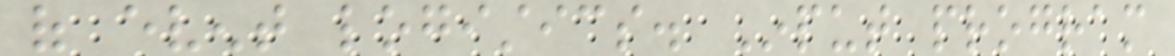of event logistics. Input program
